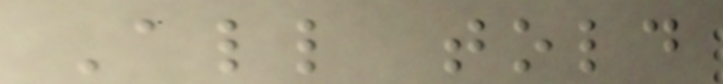All told
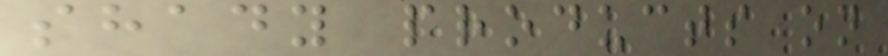shady products on
